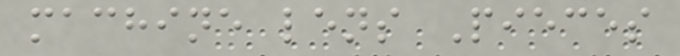machine lens Pieces
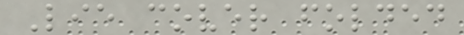Lie cover folded
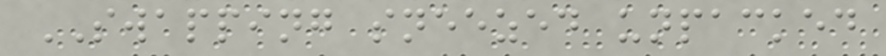SWAPPING sneezed unpacked
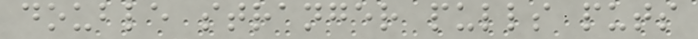double stranger pulls puts
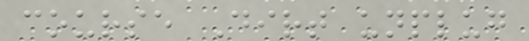course Dirt unplug
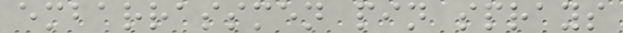embarrassmen pin sprays
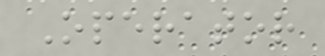Operator
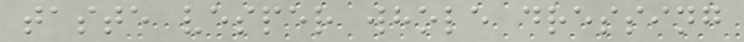taste vesper whole dressing
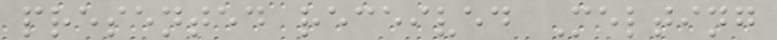presented received Melting
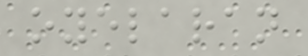oyelaran
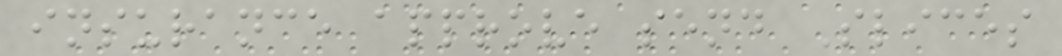insurance approve send Slices
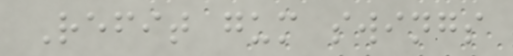Refit gum swings
